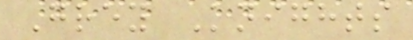Grey Knights
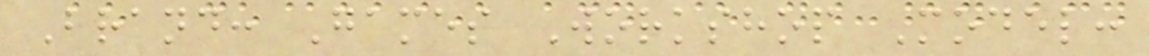Brand: Games Workshop Model:
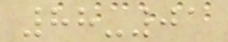88-01
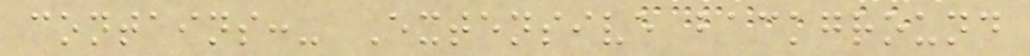contains:- Extensive background
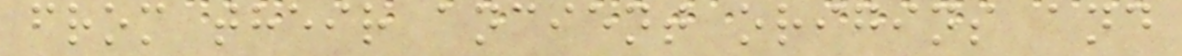from their ancient origins and
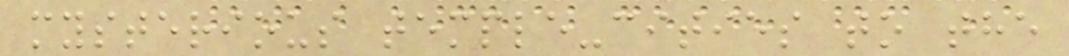mysterious temple-cities to the
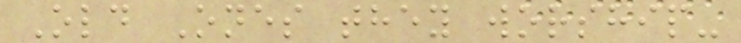Old Ones they worship-
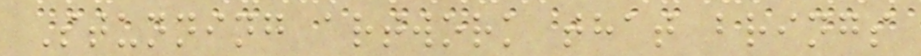Stunning artwork that brings
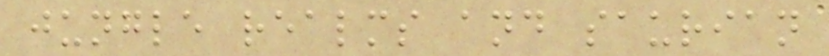jungle realms and saurian
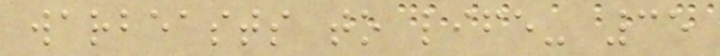warbeasts to life- 35
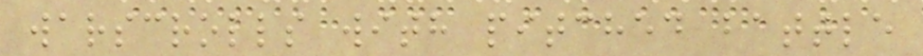warscrolls with pitched battle
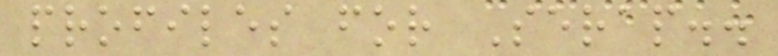profiles for Serap..
